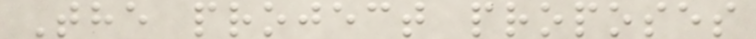The project proposes
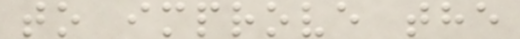to improve the
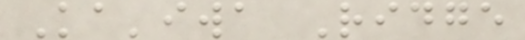Ka'iwa Ridge
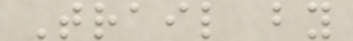Trail by
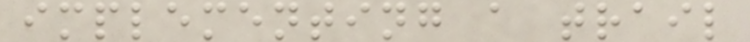implementing a trail
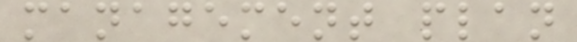management plan
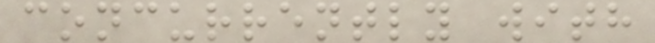concurrently with
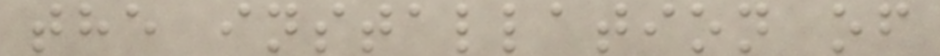the installation of
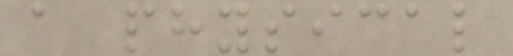a physical
